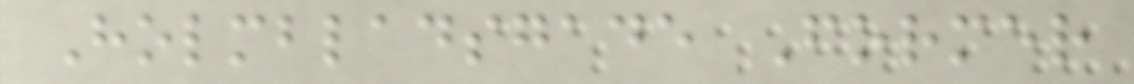Holmbladsgade Former
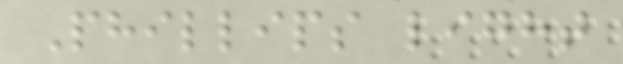Phillips light
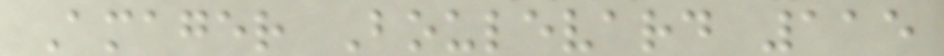Amager Boulevard 115
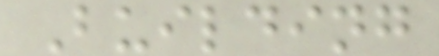Building
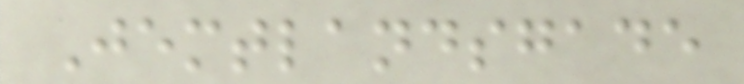Jemtlandsgade
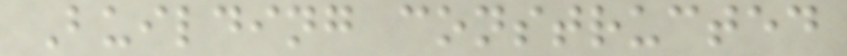Building constructed
